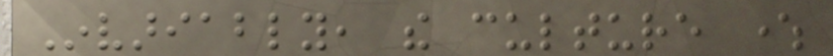Invariably, the culture where
